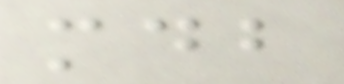mdb
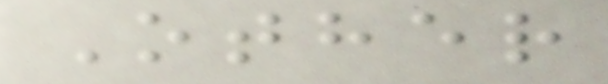Other
